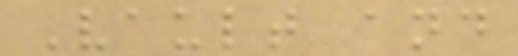Vault and
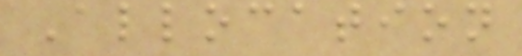Allocation
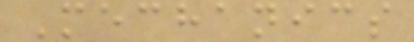Mechanics
